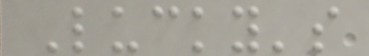Lucky's
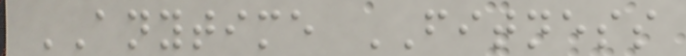ANYTIME FITNESS
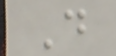D
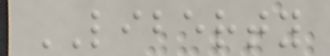LIBERTY
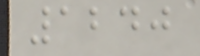1240
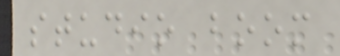studio boom
